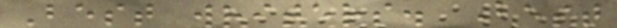Best writers. Best
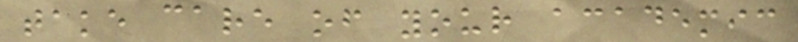take care of your academic
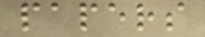papers
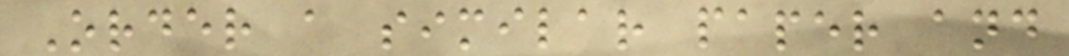Order a similar paper and
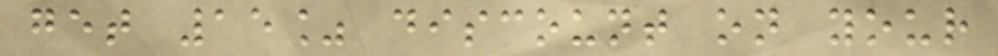get 15% discount on your
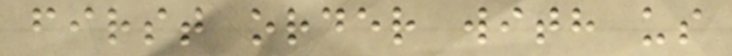first order with us
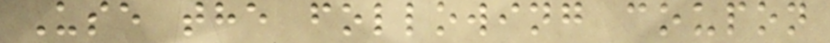Use the following coupon
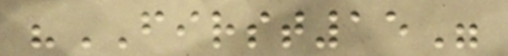"FIRST15"
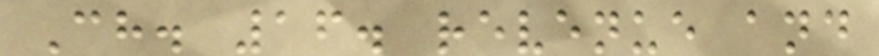Ch. 16. revenue and
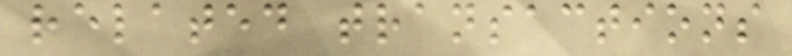related transactions
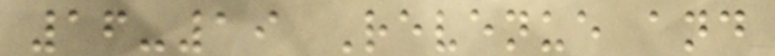16-19 Revenue and
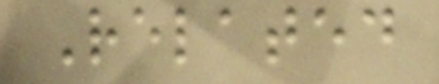Related
